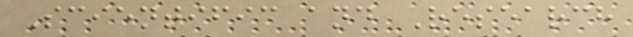Scientific and Research
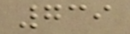739
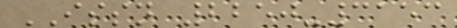ISSN 2250-3153
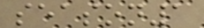season1
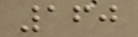160
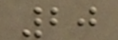20
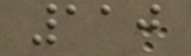110
